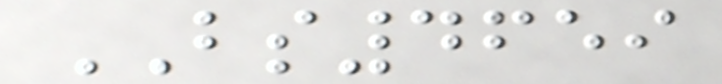BS4659
